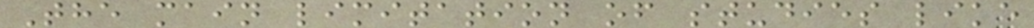The main limitation of studies like
